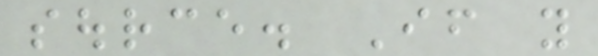source. If you
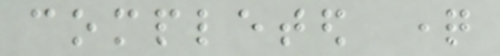completed question
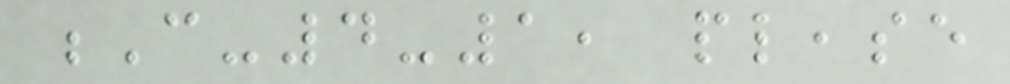C-4-1, please
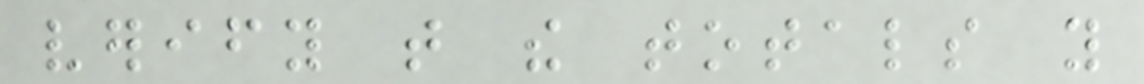verify that the totals you
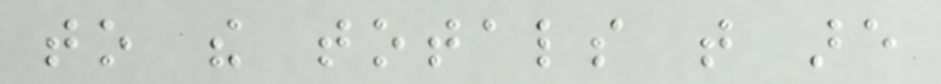to the totals that are
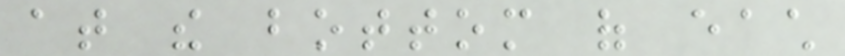at the bottom of each
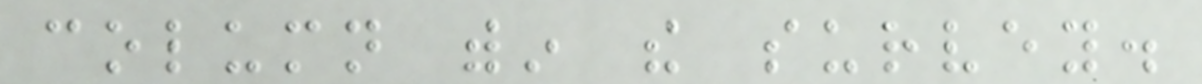column within the survey.
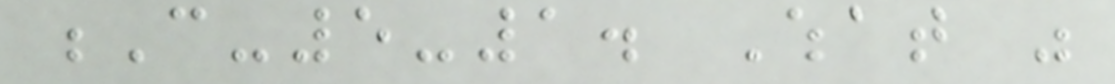C-5-1. What was
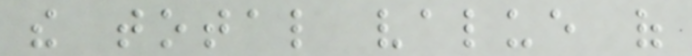the total value of
